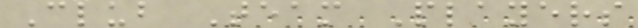Club Team Players
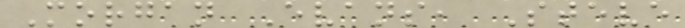Morgan Evans, Steve
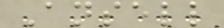Ansell
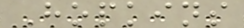Hopkins
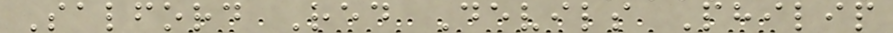Salford Red Devils Philip
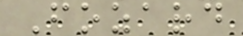Fozard
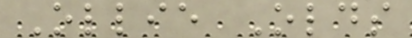Ollie Olds
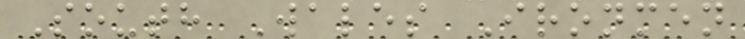South Wales Ironmen
